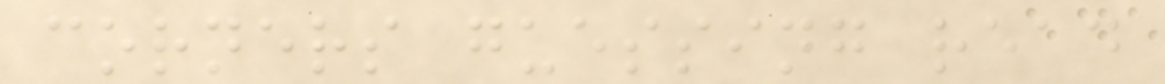corners guessing read
